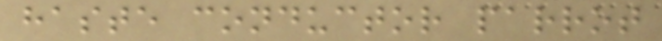haste conductor parrot
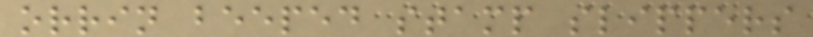orrin beeped stamp slippers
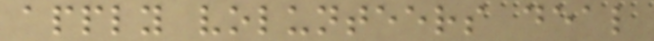apply volunteers deal
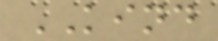KIND
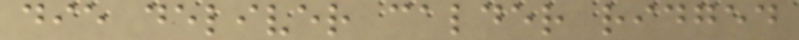die deliver calder ridged
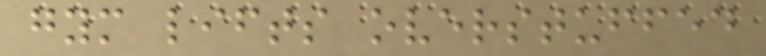gym lifts overstuffed
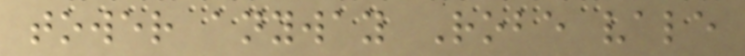tower anyway Robe vale
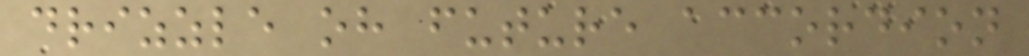drizzle oh future accordion
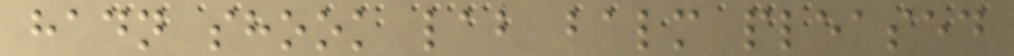hadn shook lab balm pleased
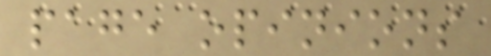page opinions
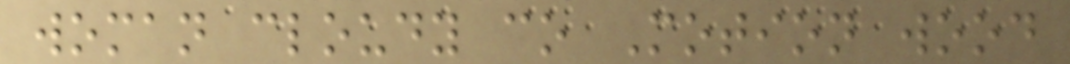woman cloudy co Motion wood
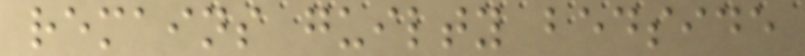remains guilty bedside
